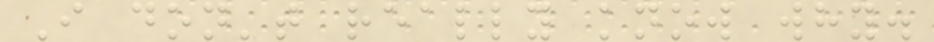I don't really know why.
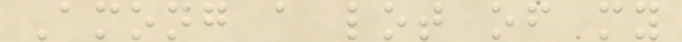Among a lot of my
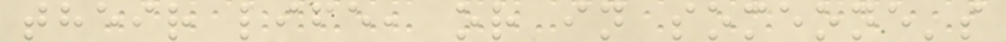their life, or in someone's
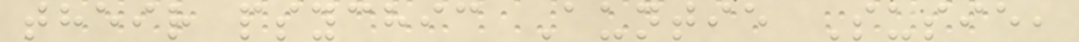their psychic Auntie Susie,
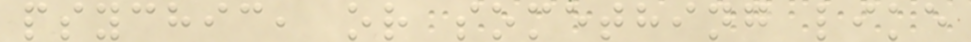psychic, or something like
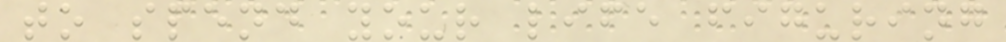to spend your life figuring
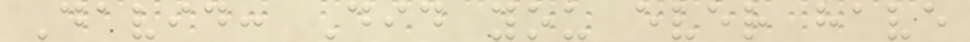David: Did you ever have
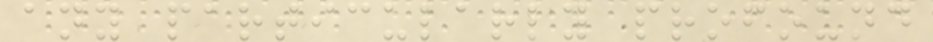any particularly profound
